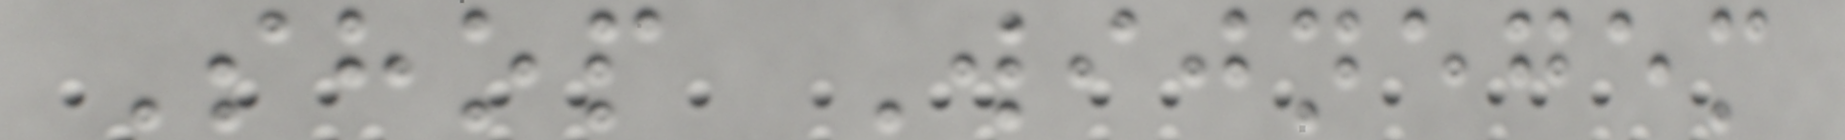Shop Wijnegem
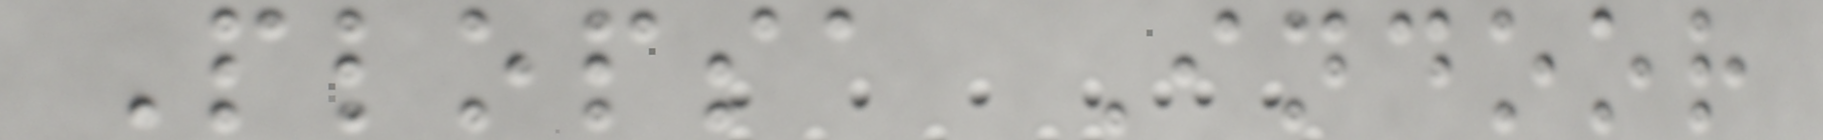Plopsa Indoor
